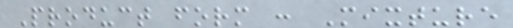Product form : Mixture
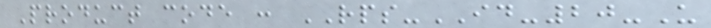Product code : RPS-ID-20-U
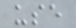use
